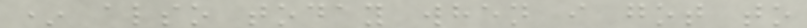* also today when i got to
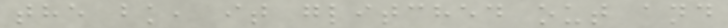the bk, it glitched out and
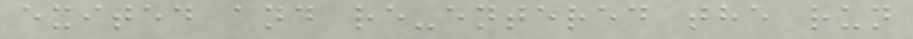exited and re-entered the run
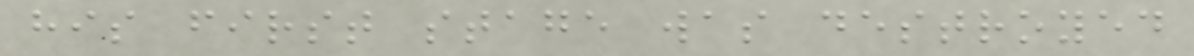his first stage was destroyed
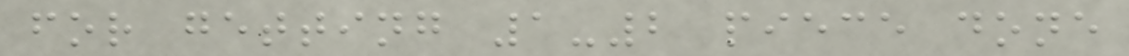for getting 1-2 piece done
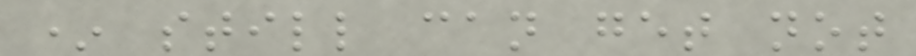* still can get not
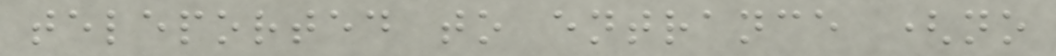teleported to entrance (no
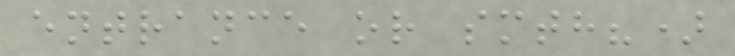entrance or smth?)
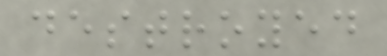destroyed
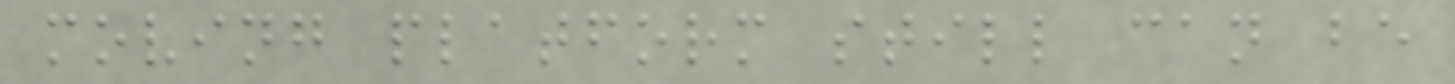moving platform still can be
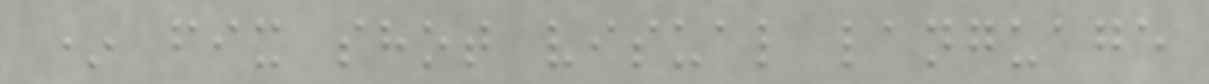* fix shot visual language
